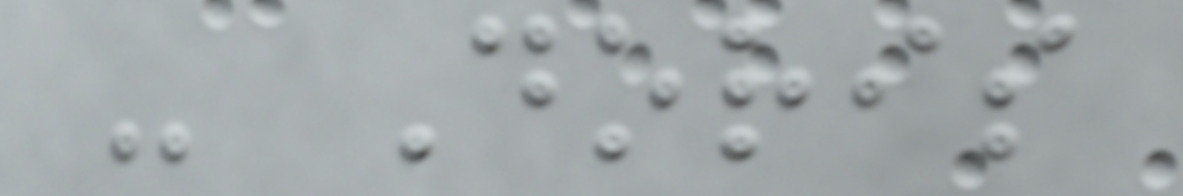- Doris
